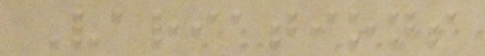Variations
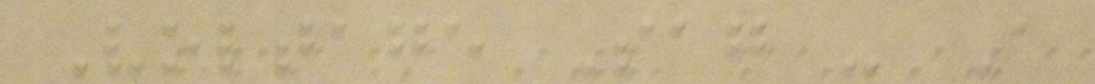Voltage Sag - A
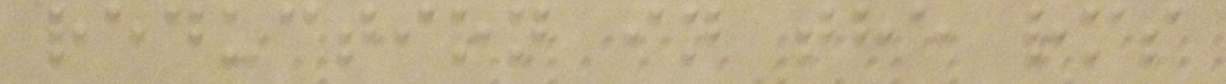reduction in the rms
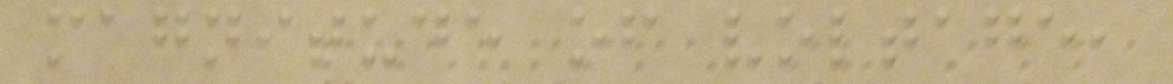magnitude of voltage,
